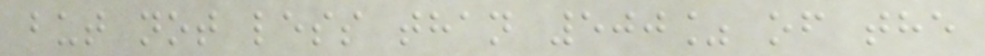but not less than 500% of the
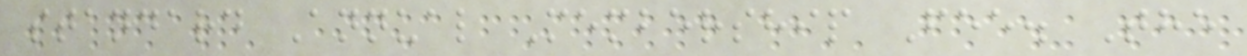standard Annual Membership Fee. The
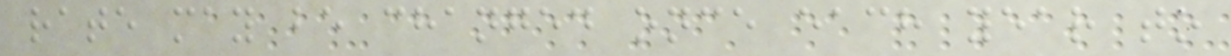rate may be changed once each year to
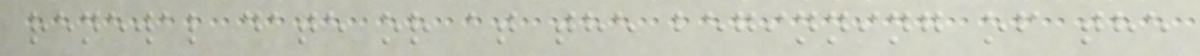renewal date or at the beginning of the
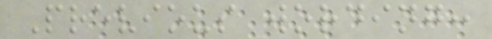Previous wording:
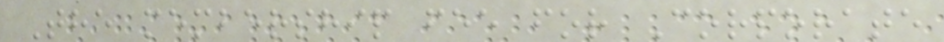The membership fee for Corporate
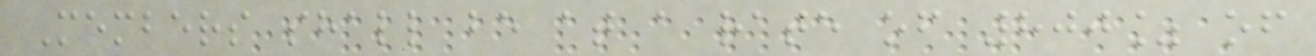Members shall be at a rate of 800% of
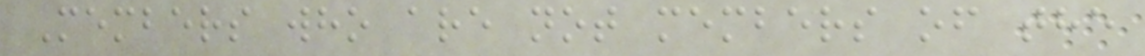Members who are not members of the
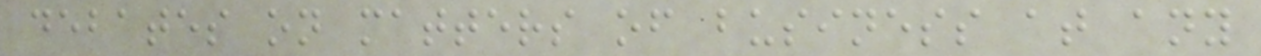debates on matters of business at any
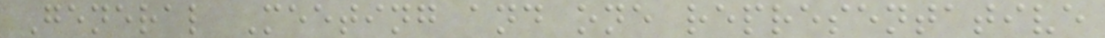General Meeting and one representative
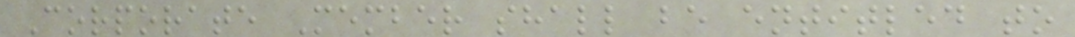Corporate Member shall be entitled to
